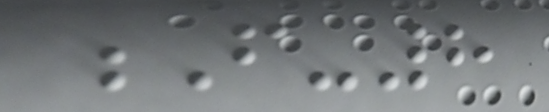F-8
